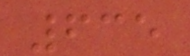635
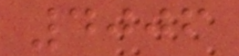4006
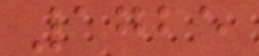1725
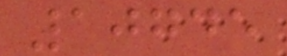10745
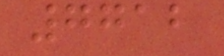7712
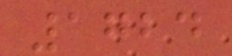1724
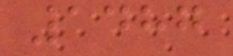1487
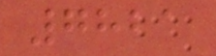7821
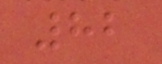82
